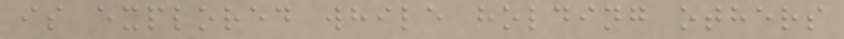is explored while holding others
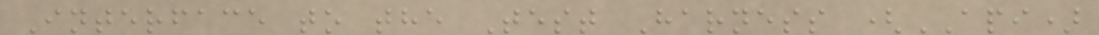Interface to the Test Harness (API)
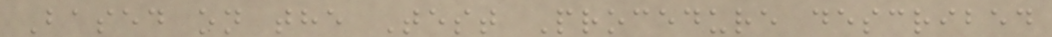Based on the Test Procedure described
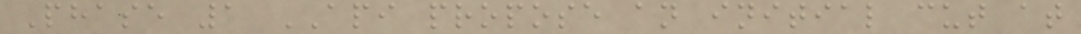Phase 1 API propose an initial cut at
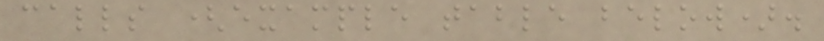calls (example table below).
